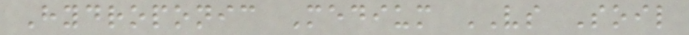Hydroponic Medium VS Soil
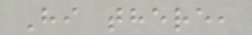Hi there,
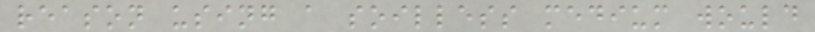reason using a soilless medium would
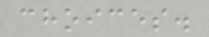choices.
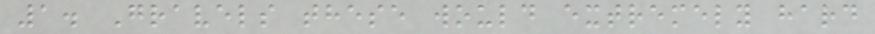1. Gravels these would extremely hard
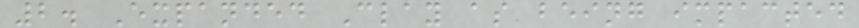2. Expanded Clay as being impacted
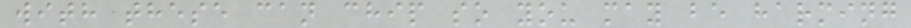with these can chip so you may be harming
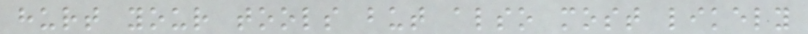hurt your tools but also most likely
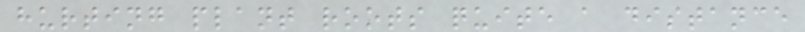hurting plant roots quite a distance
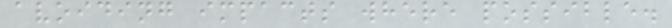avoiding impacts where possible.
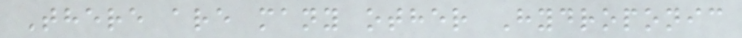There are many other Hydroponic
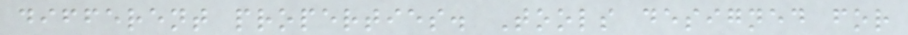different properties. Tools designed for
